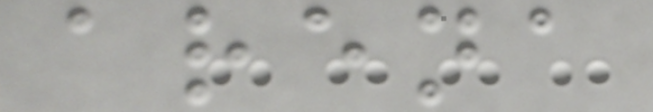arena
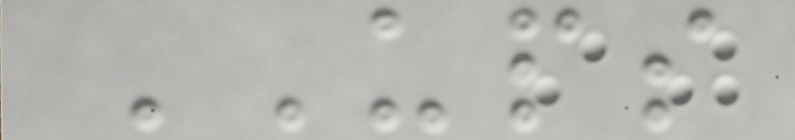UPS
